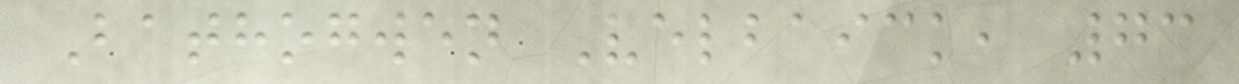Bathogwen Velbaick, 73
